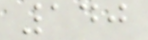140
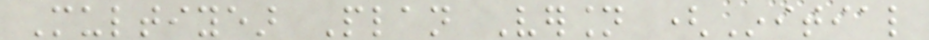Multiyear Plan Version (Initial
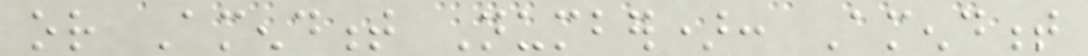or Amendment Number): Amendment
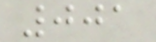001
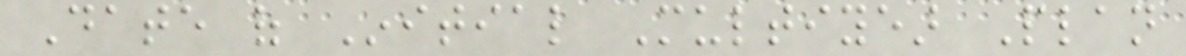Date of Initial Multiyear Plan
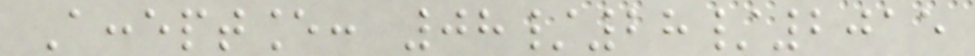Acceptance: 08/28/2015
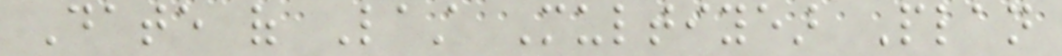Date of Last Multiyear Plan
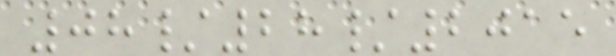08/28/2015
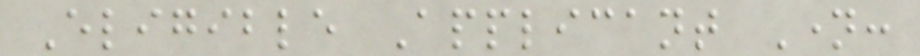Eligible Applicant Name:
